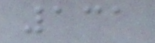131
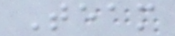Team
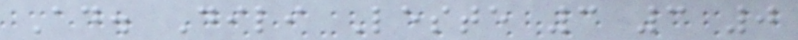Ad. Dili Leste 3 3 0
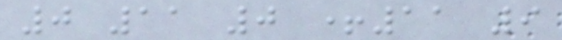0 11 0 +11 9
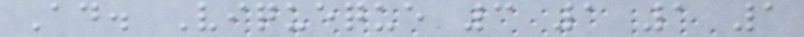Ad. Viqueque 3 1 1 1
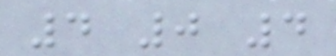4 0 4
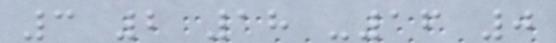3 2 18 -16 0
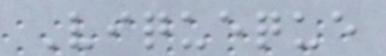Viqueque
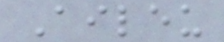Aileu
